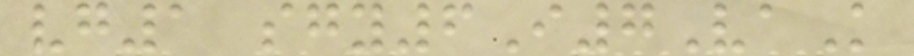vg1 sgy6I7VaK
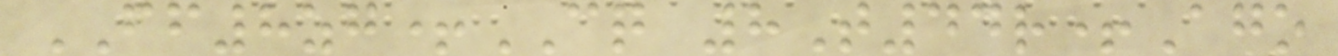FF8zg+CQ 8T44r+Ago
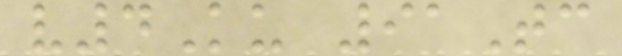v4Ku 91Tc
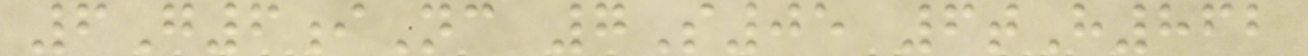6G6iNc 7S05 6tH862
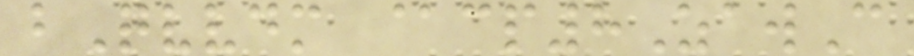bQvvdm @cp8ZawC
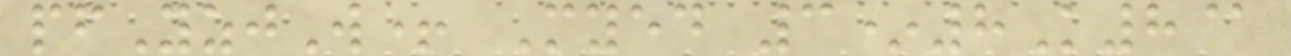pfYzjW+ Myed 3*8K8@
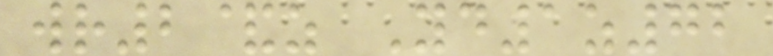wr2&z Yd1z72
